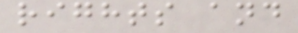rights and
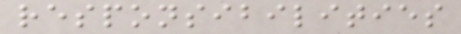responsibilities
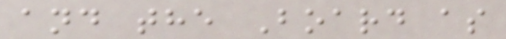and the Board as
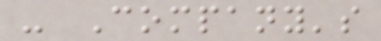- Company's
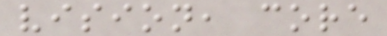vision, core
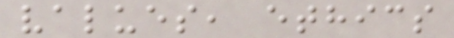values, ethics
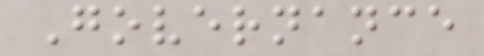Governance
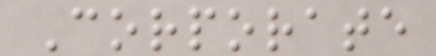Corporate
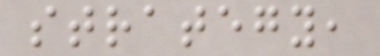strategy,
